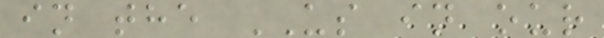in the US in our
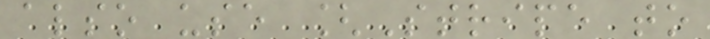also use [Stripe to
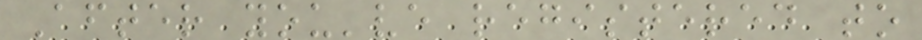After you've registered to
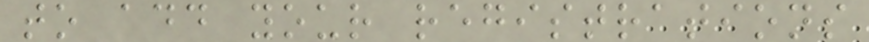to add your registrations
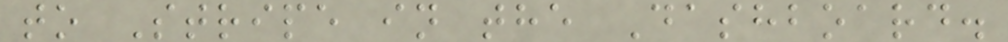to Stripe in the Dashboard.
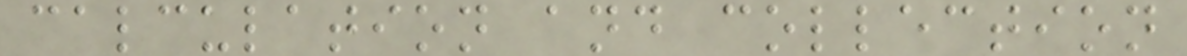calculation and collection
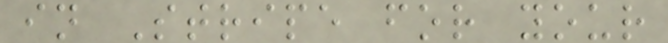in Stripe for your
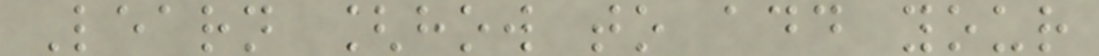Learn [how to add your
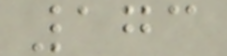173
